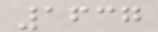1637
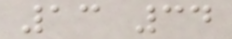13 34
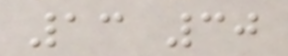13 30
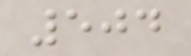504
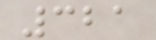321
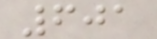601
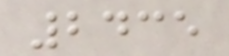2435
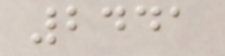2441
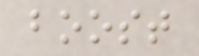boost
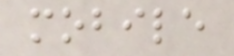mobile
